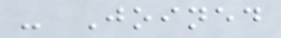- Joined
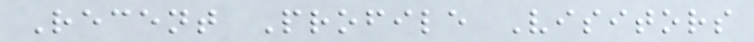Recent Profile Visitors
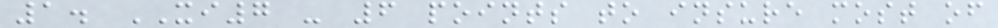1. XI7 - 6 points to insure most of
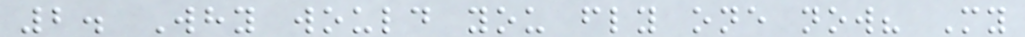2. Why would you fly one now? My
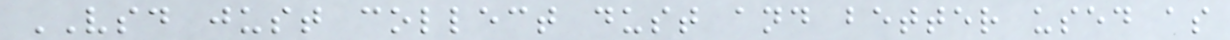VSD just collect dust and better used as
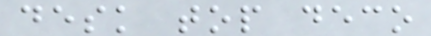desk top deco
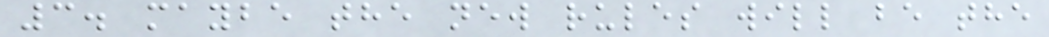3. maybe the new rules will be the
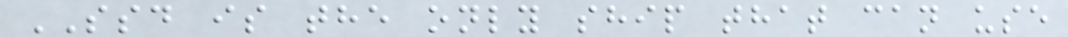SSD is the only ship that can use
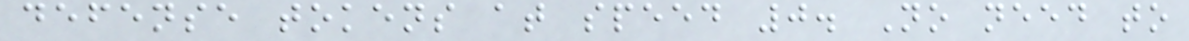defense tokens at speed 0. No need to
